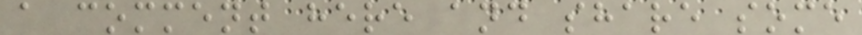a comment here and share some
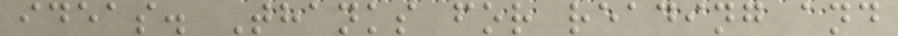ideas. Thanks for reading and
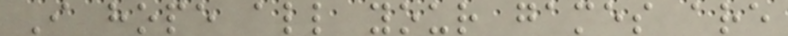I hope all your games are
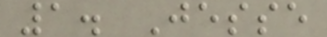1. Jesse
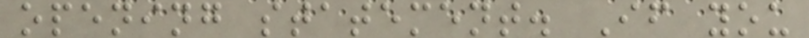opening statement. If you
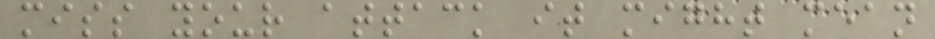miss your attack it might mean
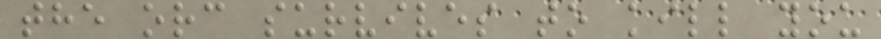the orc survives to kill you
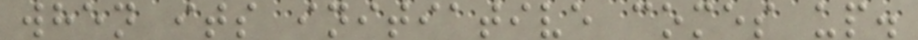when its initiative comes up.
